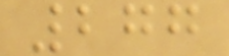277
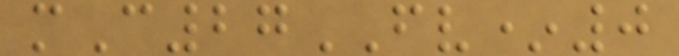mC27FV*0
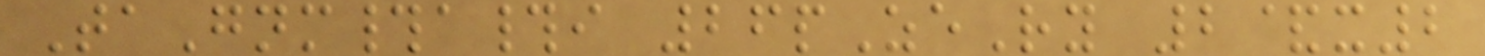TaGnm#a#i 26pZeRy 2&x2
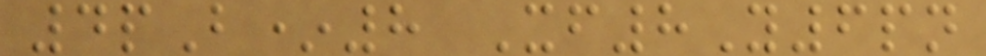4pB*8 Xf8Y6pn
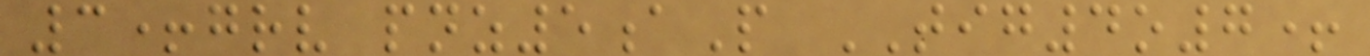3+grv pnz5aP TIG4o7+
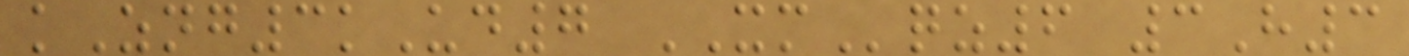kZng3kUd7 XMqz6 3H3
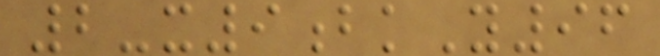2-x9bkY96
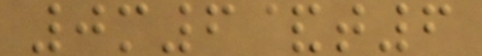0m6&t6
